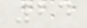24
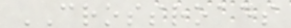CROSSROADS
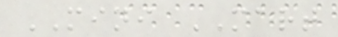MINI MART
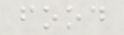food
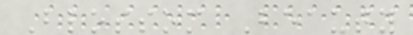Blossom Beauty
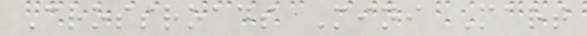Crossroads Mini Mart
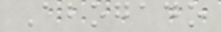Abogado
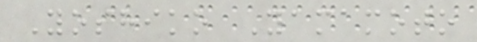Yoshiko Yamamoto
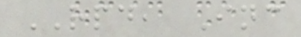RPD, Inc
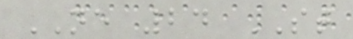NE 24 ST
